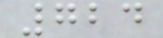724
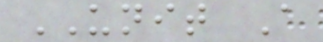UNIT A
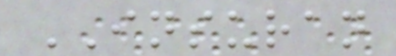INSURAN
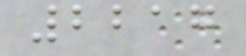2217
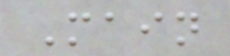Main
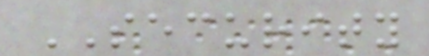SECURITY
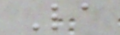La
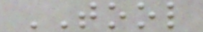TOOL
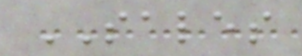SALES
